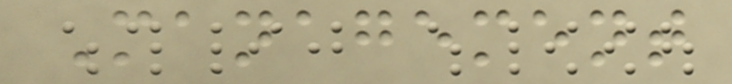Management
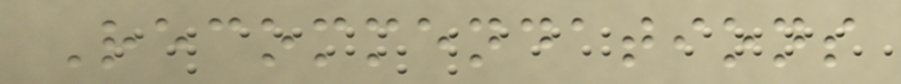Recommendations
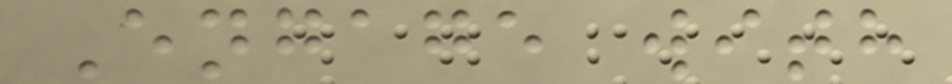Engage with
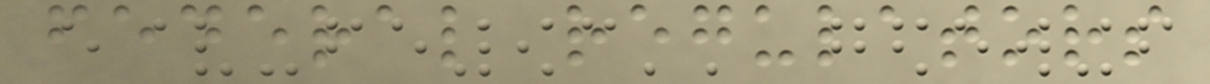federal regulators
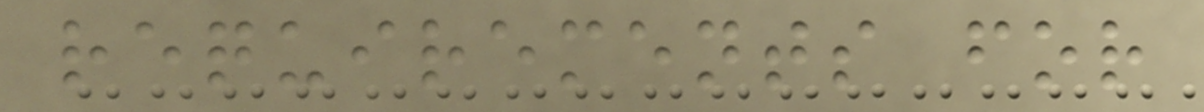requirements for
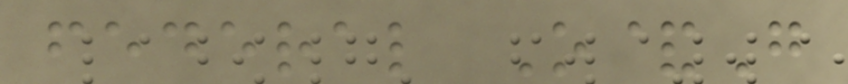federal O&G
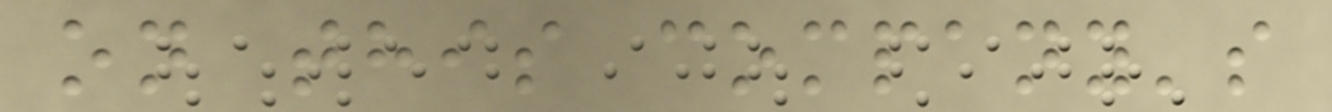on this company's
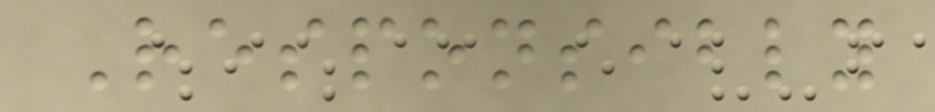Responsibly
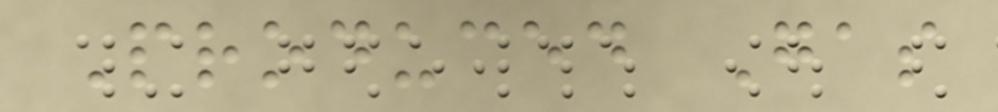Produced Gas
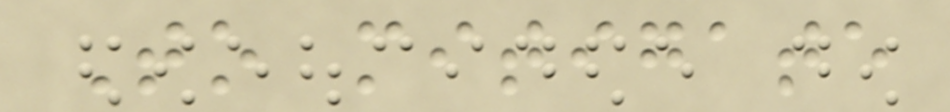To mitigate
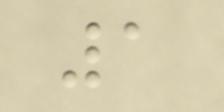1
